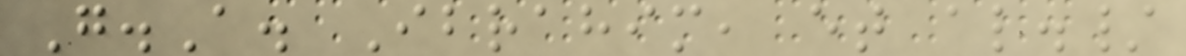G.A. Ibrahim, et al./
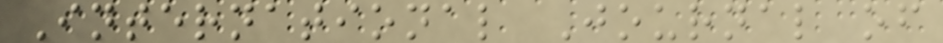International Journal of
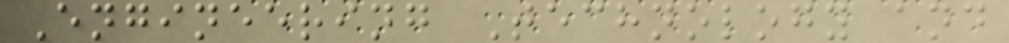Engineering Technology and
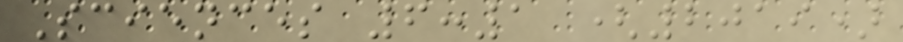Sciences 6:1 (2019)
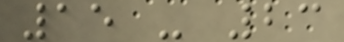15 - 23
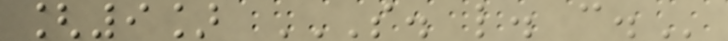[9] S. L. C.
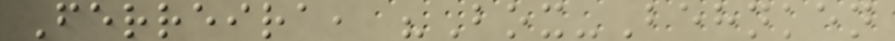Ferreira, "Box-Behnken
